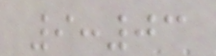9:03
